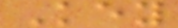Key
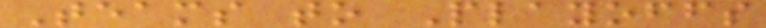Teams to Playoffs
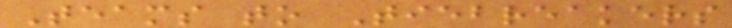Teams to Tiebreakers
